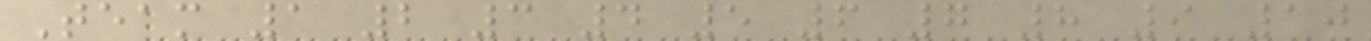Team 1 2 3 4 5 6 7 8 9 10
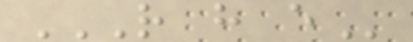R H E
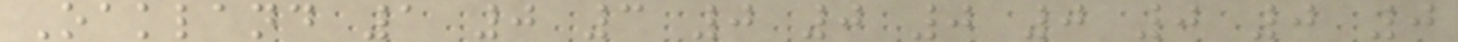Oakland 1 0 3 0 0 0 0 0 0 0
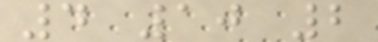4 10 2
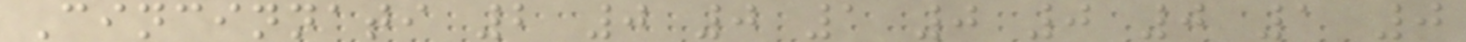Cincinnati 2 0 0 1 0 0 0 1 0
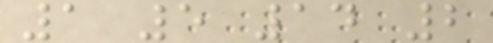1 5 14 2
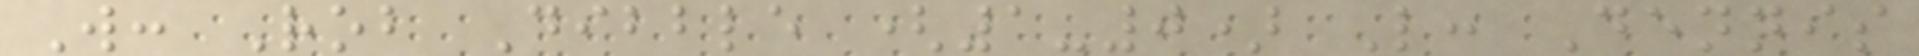W: Rob Dibble (1-0) L: Dennis
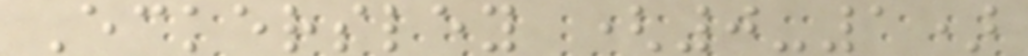Eckersley (0-1)
